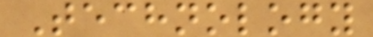Technology
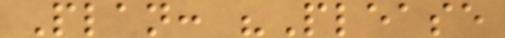Plan: "Please
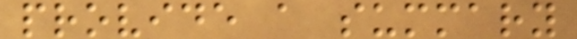provide a summary
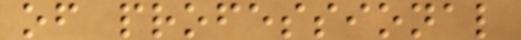of professional
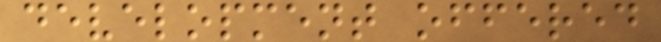development offered
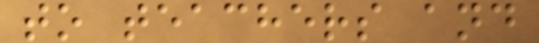to teachers and
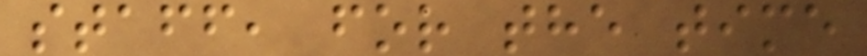staff, for the time
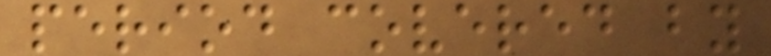period covered by
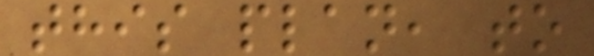this plan, to
